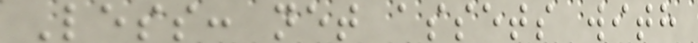Less: net assets with
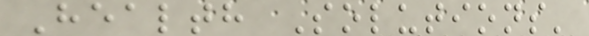Health Solutions'
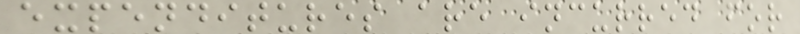expenditures are incurred for
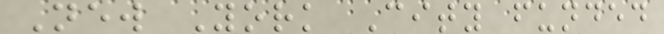New York City funded
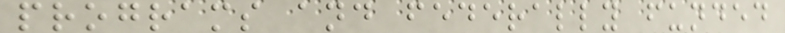programs and federally funded
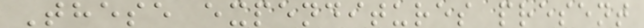These expenditures present
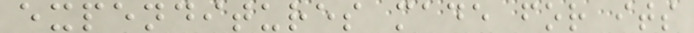expenditures made for its
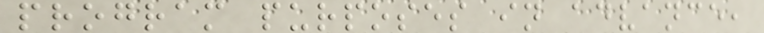program purposes in advance,
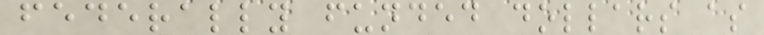federally funded dollars as
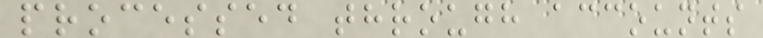processed through accounts
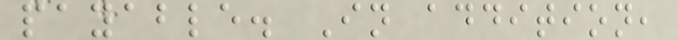payable. In addition,
